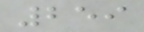259
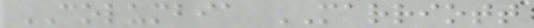COLUMBIA MARRIOTT
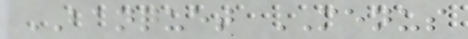BANQUET MENUS
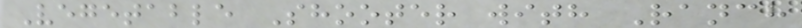Vegetable Shooter with Ranch
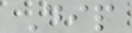Dip
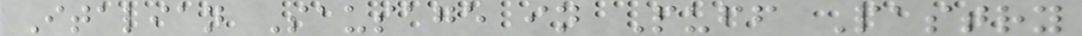Italian Sausage in Puff Pastry
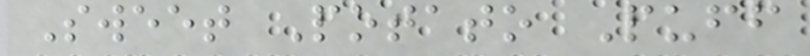Sweet Potato Puff
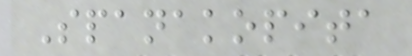Spanakopita
